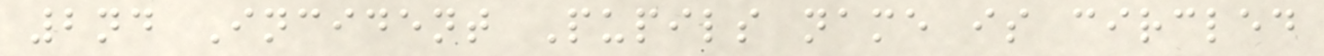2nd Incident Pupils name is circled
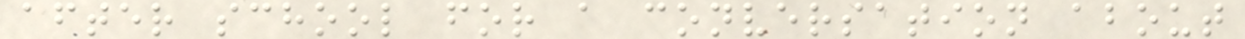after school for a conversation about
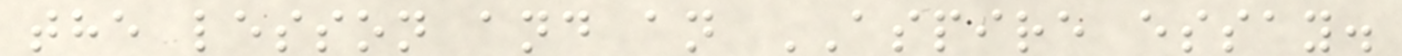the lesson and an ASPIRE essay.
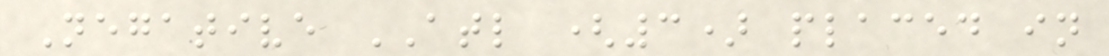Negative ATL (3) placed in
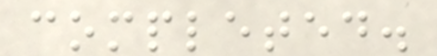completed.
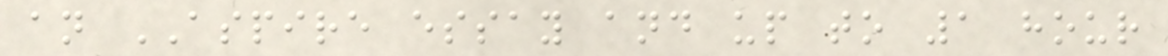an ASPIRE essay and up to 1 hour
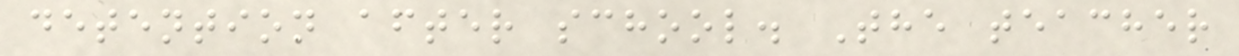detention after school. The teacher
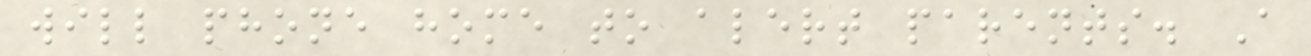will phone home to alert parents. A
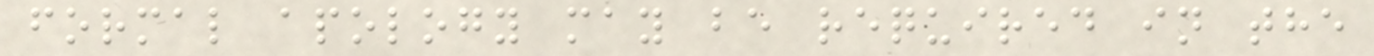formal apology may be required in the
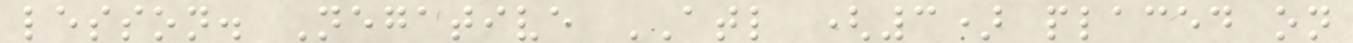lesson. Negative ATL (3) placed on
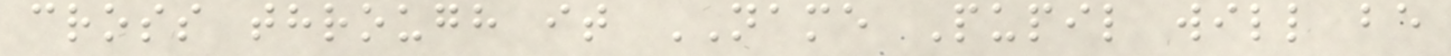cross through it NAME Pupil will be
